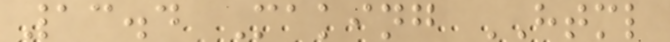13.4 Making HTML
